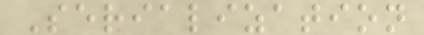Serialization
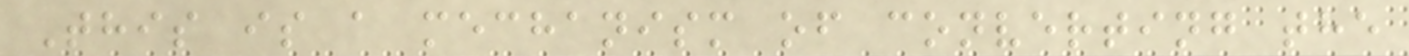This is a mechanism of converting the
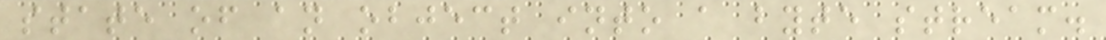state of an object into a byte stream.
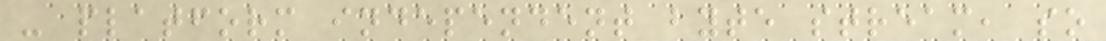- platform independent byte stream, so
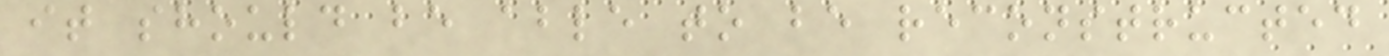it should be able to be reconstructed
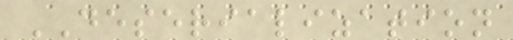DESERIALIZATION
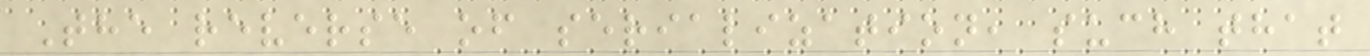The reverse of serialization, such that
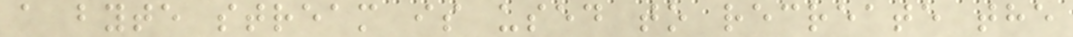a byte stream is used to recreate the
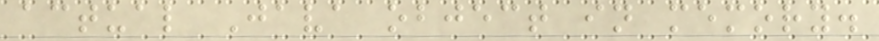actual Java object in memory.
